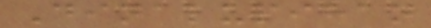Dinalupihan
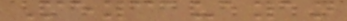Meycauayan
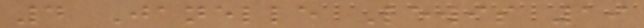4 Janelle Lewis 19
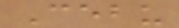Cebu
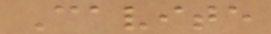Cavite
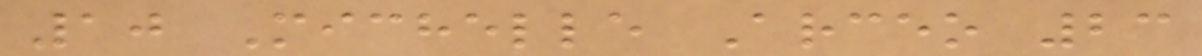10 Michelle Arceo 23
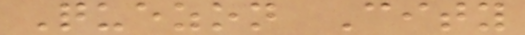Quezon City
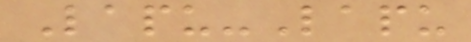Lapu-Lapu
